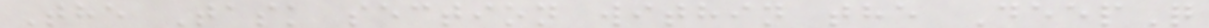The Task section within the DeepQ
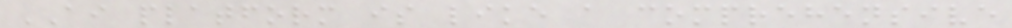AI platform is like a comprehensive
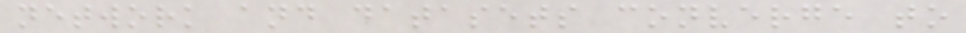network and datasets converge to
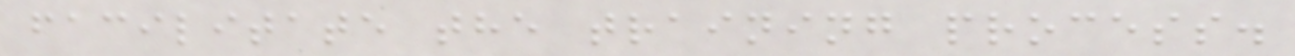facilitate the training process.
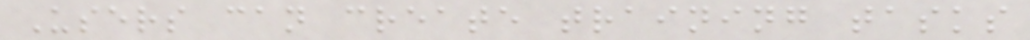Users can create training tasks
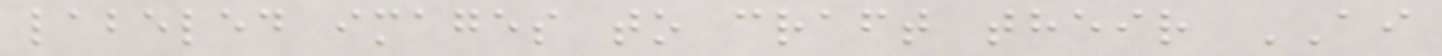labeled images to craft their AI
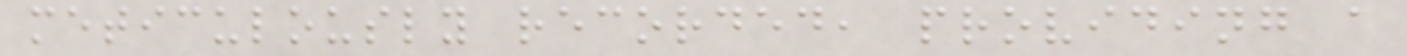meticulously recorded, providing a
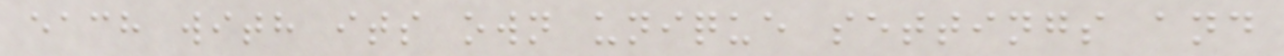each with its own unique settings and
